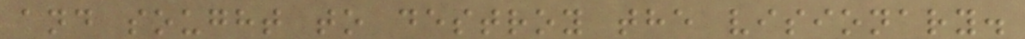and sought to destroy the visionary.
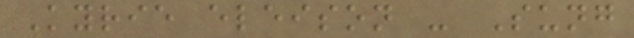Kyrie eleison - Sung
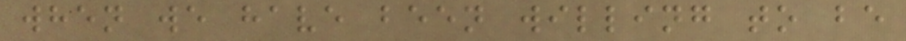when we have been willing to be
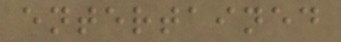entertained
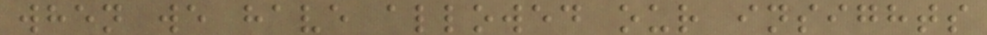when we have allowed our insights
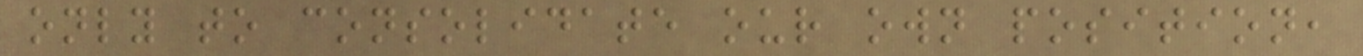only to consolidate our own position,
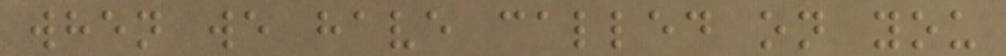when we have called on you
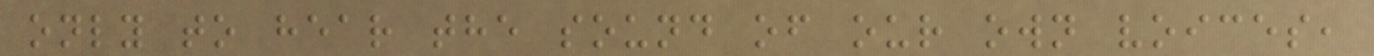only to hear the sound of our own voices,
